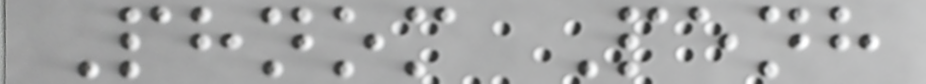Phnom Penh
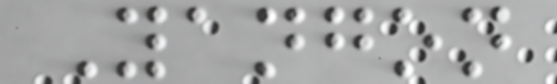Yangon
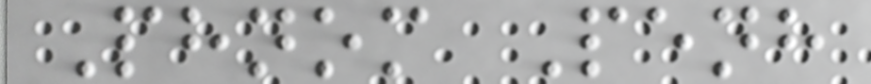Phnom Penh
